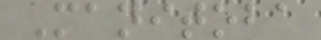Manitoba
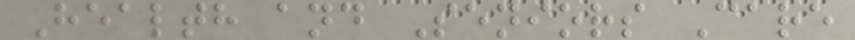Health and Seniors Care
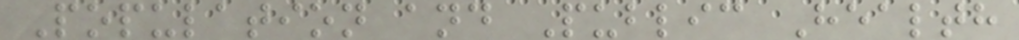Population and Public Health
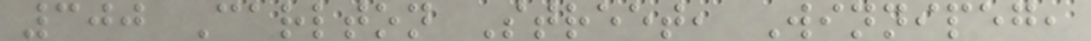300 Carlton Street, Winnipeg,
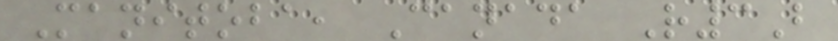Manitoba, Canada R3B
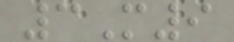3M9
